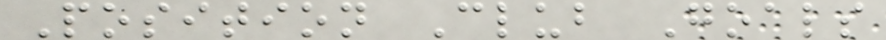Position Club Goals
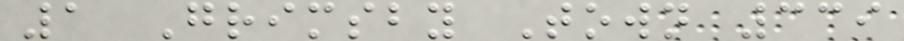1 Grimsby Town 339
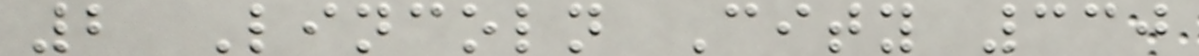2 Lincoln City 330
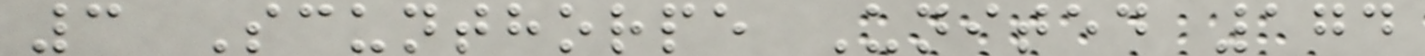3 Scunthorpe United 174
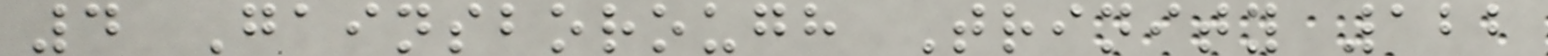4 Gainsborough Trinity 122
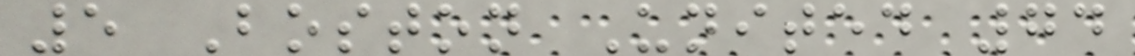5 Boston United 74
